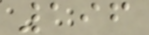196
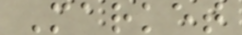Market
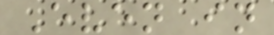Even in
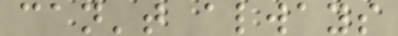can't always
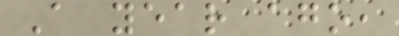A year ago,
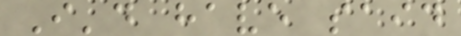I'd have said
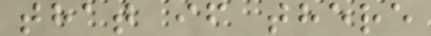that if there
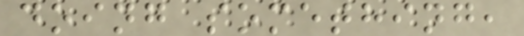doing something,
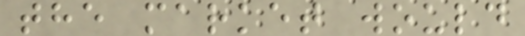the market would
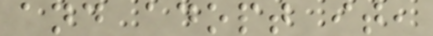and adopt it,
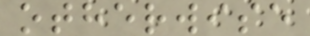otherwise
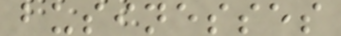businesses
